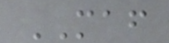MAF
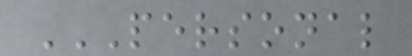PERSONAL
